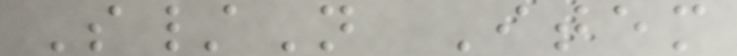S/N Item
